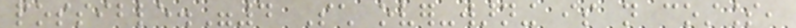possible."4 Such over-warning is not costless,
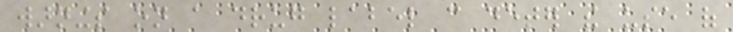warnings on a drug label can deter the use of
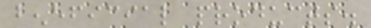beneficial products.
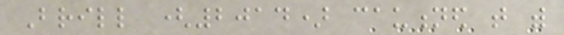Brill (2014) cautioned that with
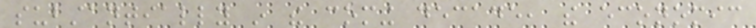substantially in the coming decade, the economic
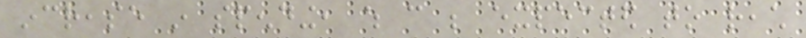increase in spending, which can be expected to reach
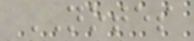NOTES
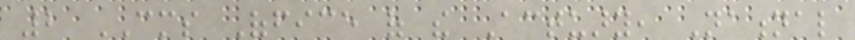2 CMS Office of the Actuary, National
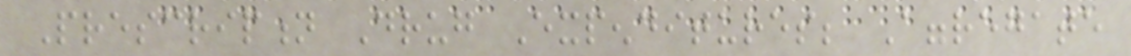Prescription Drug Expenditures; Aggregate
